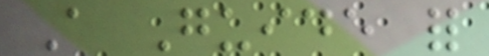A Guide for
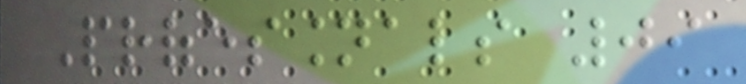Professionals 09
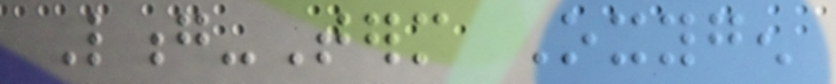Long-Term Oxygen
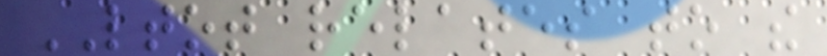LTOT relates to the
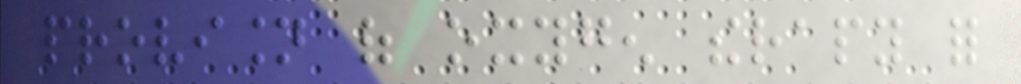provision of oxygen therapy for
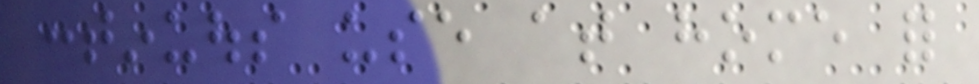continuous use at home for
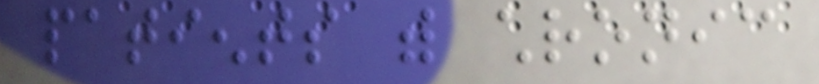patients with chronic
